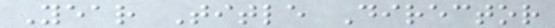Year Title Director
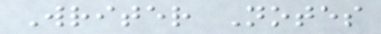Writer Notes
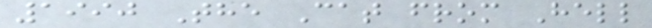1990 The Cat from Hell
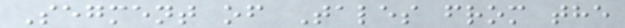Segment of Tales from the
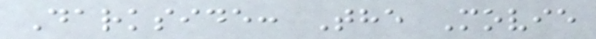Darkside: The Movie
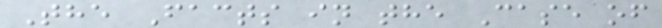The Facts in the Case of
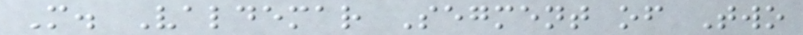M. Valdemar Segment of Two
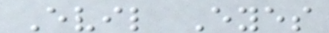Evil Eyes
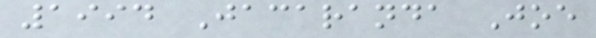1994 Jacaranda Joe
